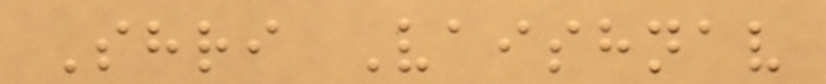Shri Vaishnav
